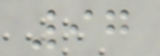97
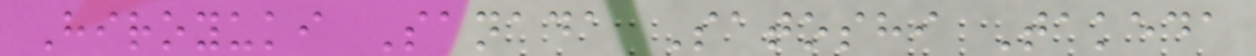Hiroyuki Sanada Satoshi Takeda
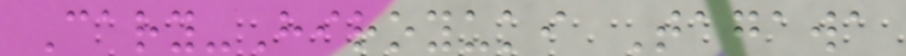Cary-Hiroyuki Tagawa
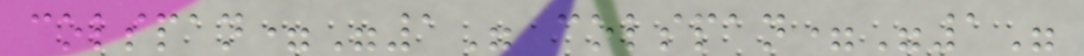colspan="1" colspan="1"
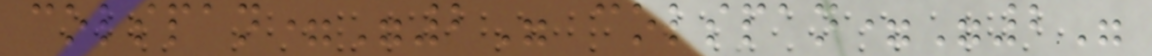colspan="2" colspan="2"
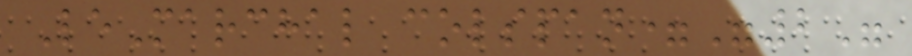LeMarchal colspan="2"
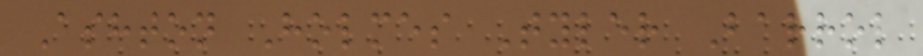Ashton Holmes Tyler Barrol
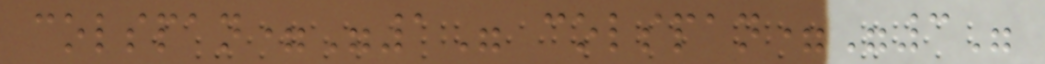colspan="1" colspan="3"
